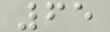65
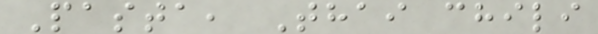Pasta, Thai chili
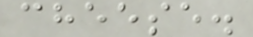cheese.
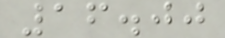16.00
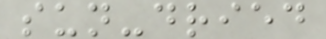sun-dried
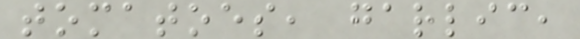tomatoes, garlic,
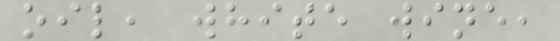oil, white wine,
